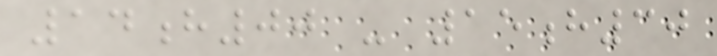14h00 - 15h30
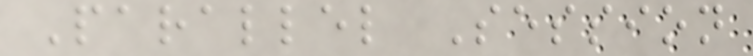Parallel Session
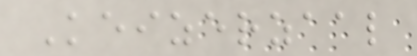Keizerzaal
